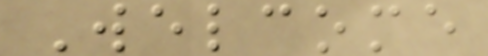Welcome
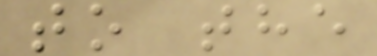to the
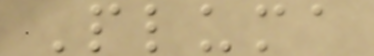Pluma
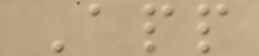App
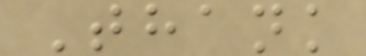Thank
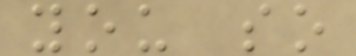you so
